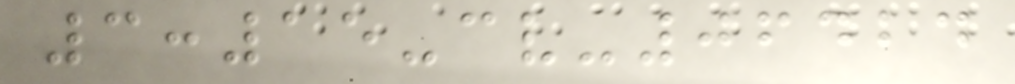3:15-cv-06424
